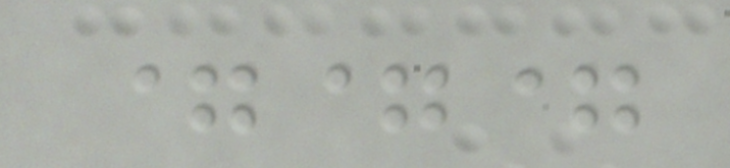===
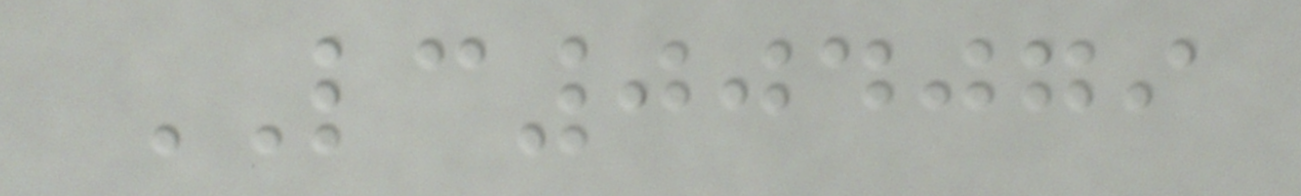LC004079
